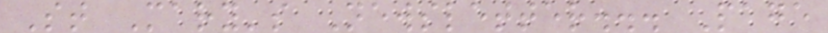St Mary's Newsletter... Page
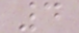4
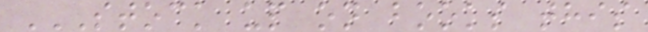STOCK UP ON BOOKS THIS
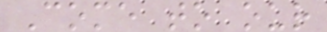Come to our
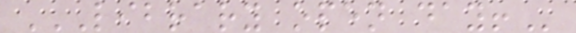LIBRARY OPEN DAY!
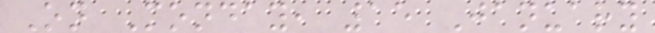On Monday, 15 January
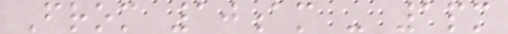From 10am - 1pm
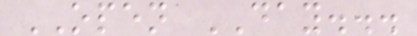OPEN DAY...
